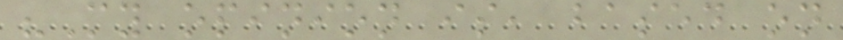"My opinion is, based on
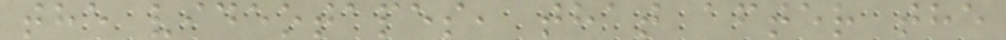the videotapes, that after the
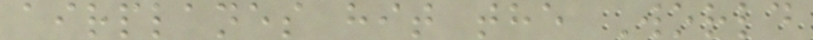airplanes hit the World
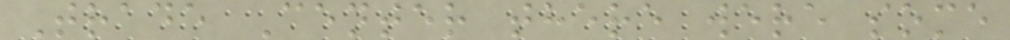Trade Center there were some
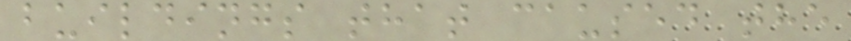buildings that caused the
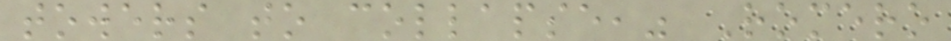towers to collapse," Romero
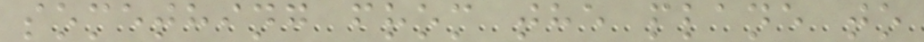something from the plane to
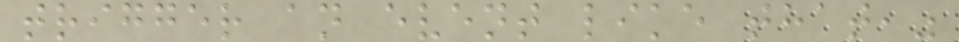trigger an event like that,"
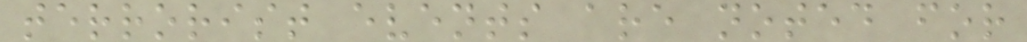terrorist events are noted for
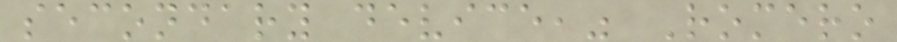secondary device," Romero
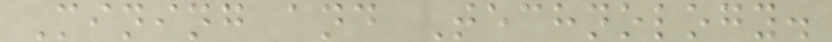Mining and Technology.
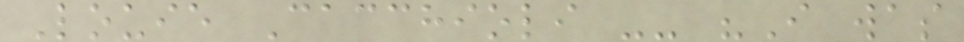Louie Cacchioli -- "I was
